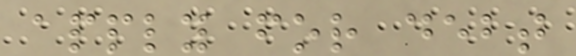apply for debt
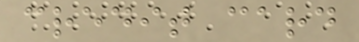credit card
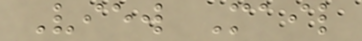View Mail
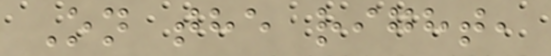On the right,
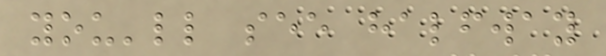you'll see halfway
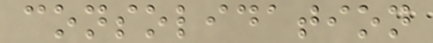consolidation
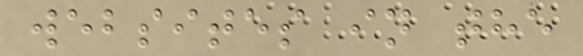websites in the
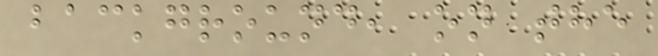background, on the
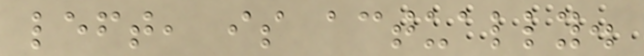left, is actually.
